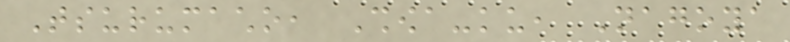Tsurumacho, Showa-ku, Nagoya
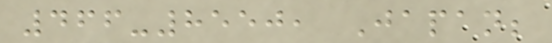466-8550, Japan;
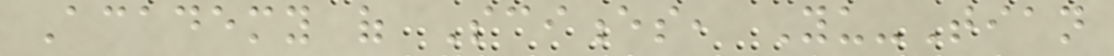Academy of Sciences, Yu-Tian
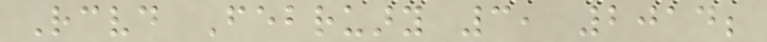Received February 3, 2014;
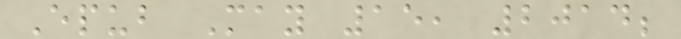Epub May 15, 2014;
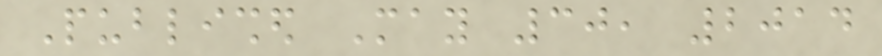Published May 30, 2014
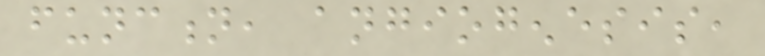function, angiogenesis,
